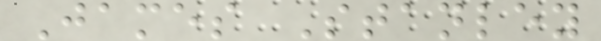James Stanley
